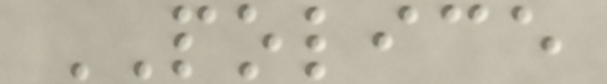POLICE
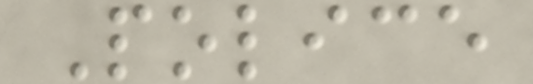Police
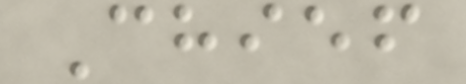Chief
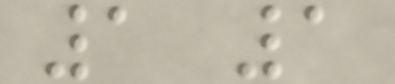1 1
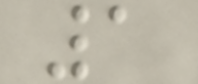1
